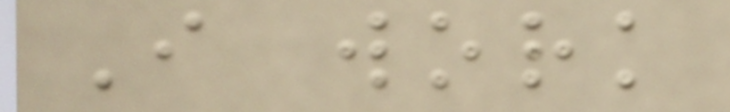I work
